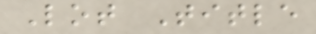Lot Title
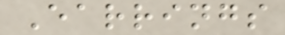Earrings
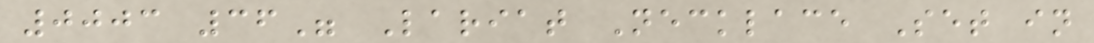0003 36" Lariat Necklace Set in
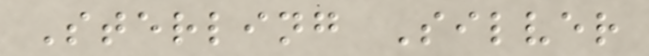Sterling Silver
